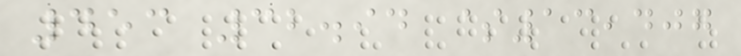453 32.94 $13,407
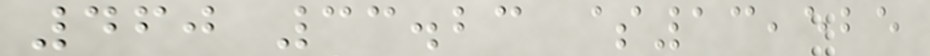460 33.23 $13,525
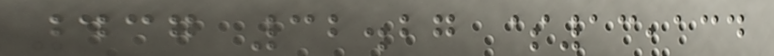437 32.27 $13,134
